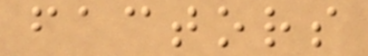factors
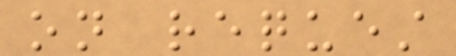on request
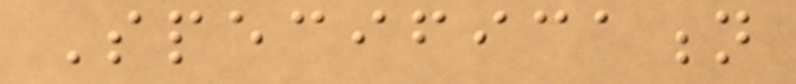Specification
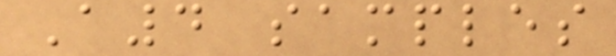A4 samples
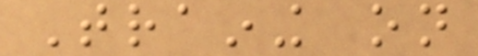Training on
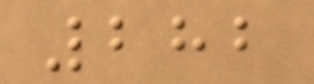282
